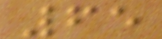65
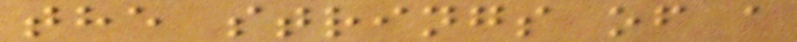the strings of a
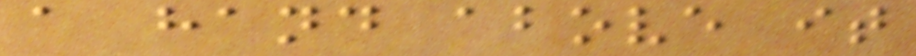a hand above it
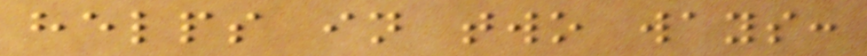helps in two ways:
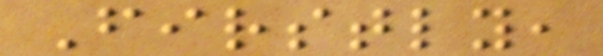Firstly,
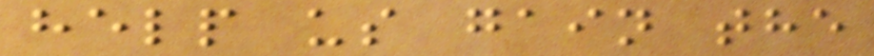help us gain the
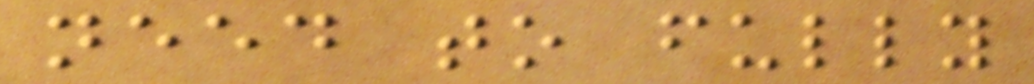need to fully
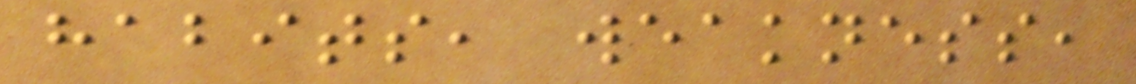habits, weakness,
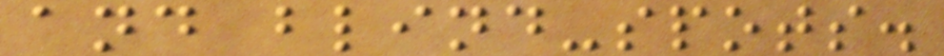and blind-spots.
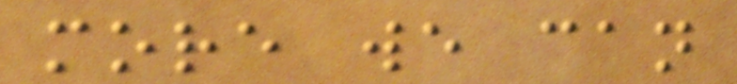more we can
